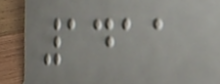1411
